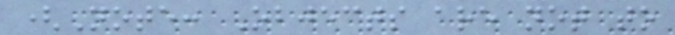(Note: Objects are not to
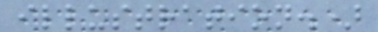illustration.)
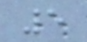5
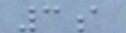3a
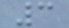3
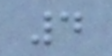4
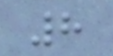8
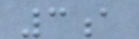3a
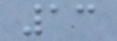13
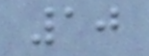10
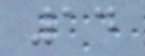14
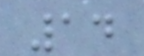14
